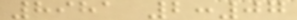8981 2:07
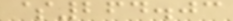$264.03
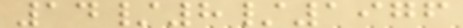14/8/1976
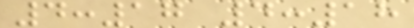4:17 4:18
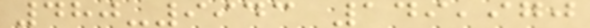480-9943 149,970
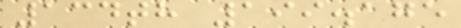134th 199.175
